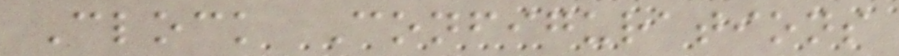Clock Configurations
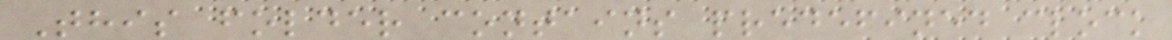This folder contains predefined clock
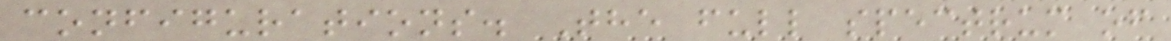configurations. The full spectrum of
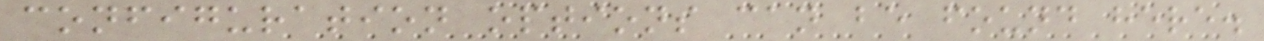configuration options can be found here.
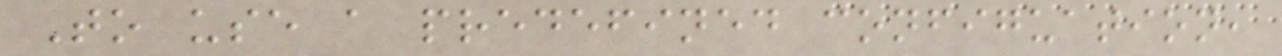To use a predefined configuation,
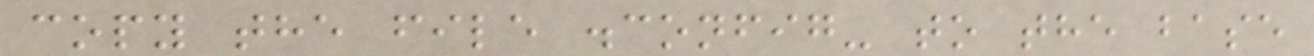copy the file .config- to the base
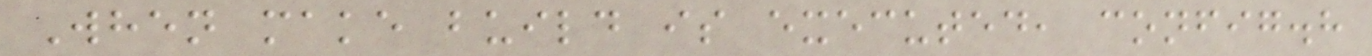When make build is executed, config.h
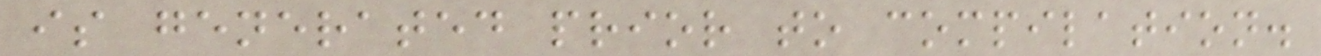is generated prior to compilation.
